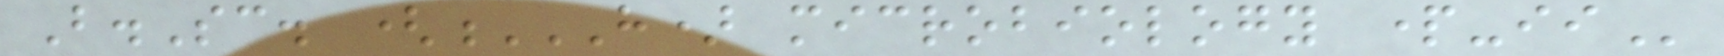B.Sc. (H) MICROBIOLOGY PART-II
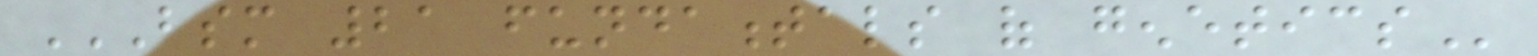BSM 21 FUNDAMENTALS OF GENETICS
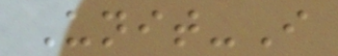Unit-I
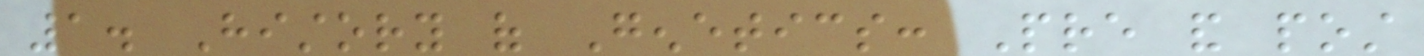1. History of Genetics: Pre and post
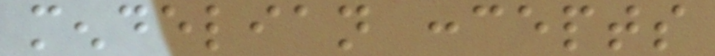mendelian concepts
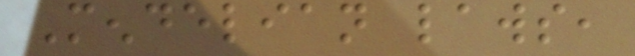Mendelian laws,
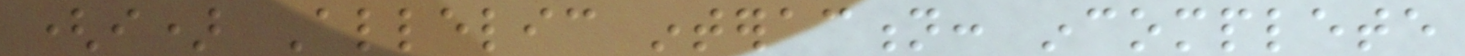(i) Allelic interaction: incomplete
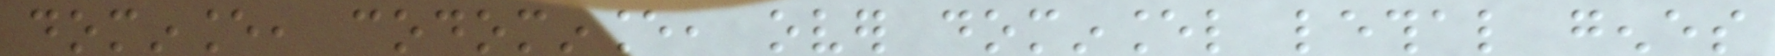dominance, codominance, over dominancel lethal genes
